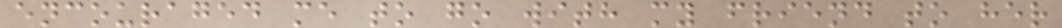encouraged me to go with my friend to her
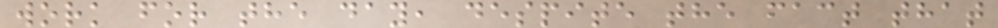work for the day, despite the fact that
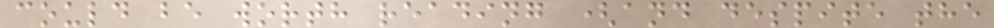could be worth reading (and despite the
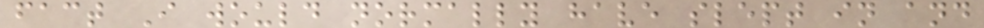fact I would normally have slept in and
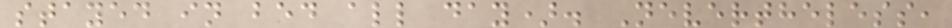stayed in bed all day). Nevertheless,
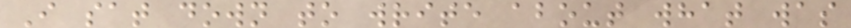I sat down to write about what was
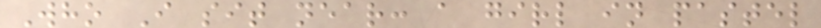Who I sit near: a girl in pastel
